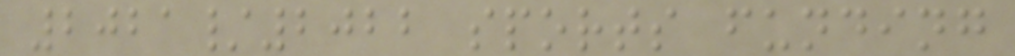2021/2022 sports funding
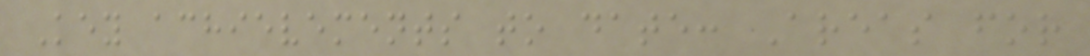Key achievements to date: Areas for
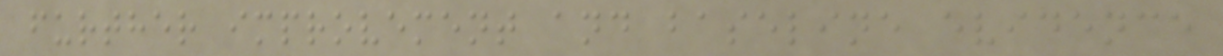further improvement and baseline evidence
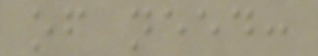of need:
